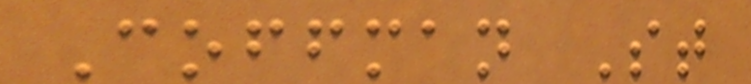Coffman St
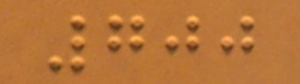700
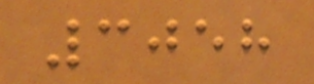3058
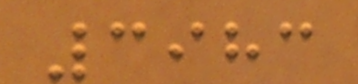3983
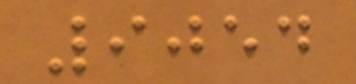9054
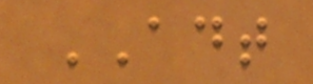ADT
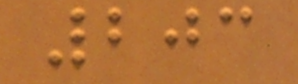203
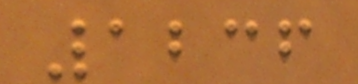1236
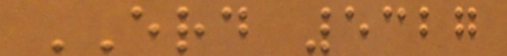ERD 5327
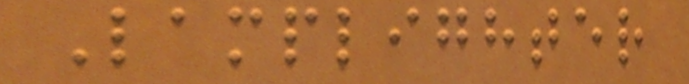Lamplighter
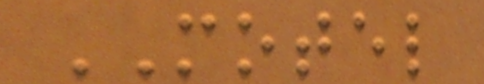MOTEL
